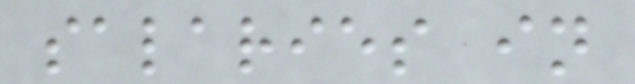salaries in
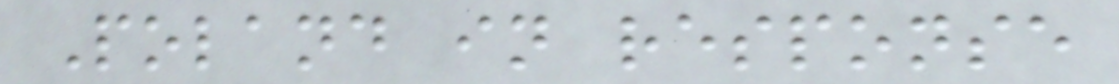Poland in response
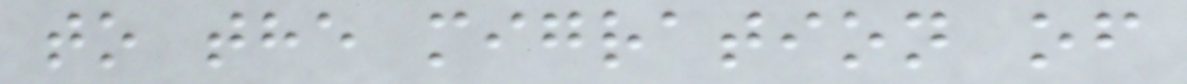to the migration of
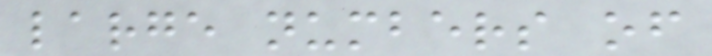large numbers of
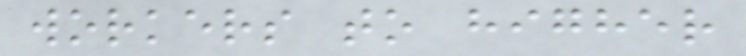workers to higher
